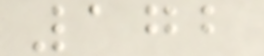172
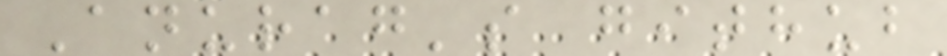Anurag's github
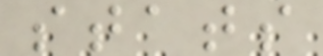stats
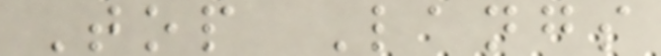Top Langs
